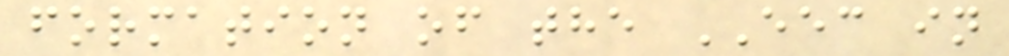formation of the EEC in
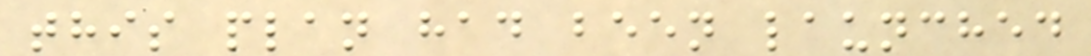this plan had been launched
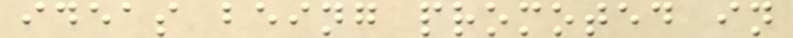ideas being promoted in
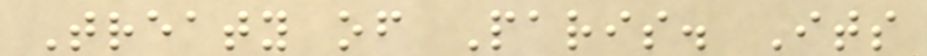Treaty of Paris. Its
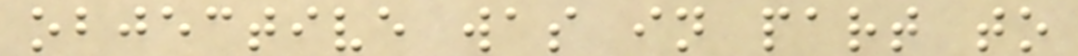objective was in part to
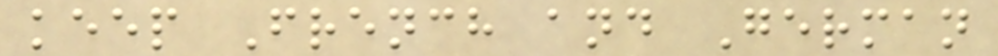keep French and German
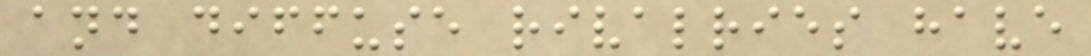and diffuse rivalries have
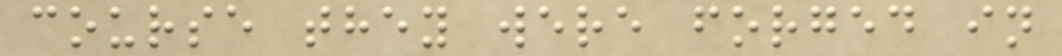course they were forged in
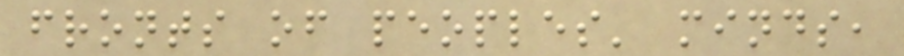fronts of peoples' minds,
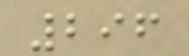296
